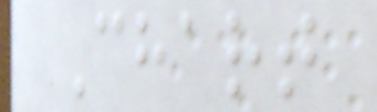Chart
